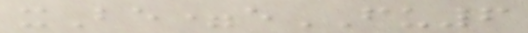xBe=eFU6
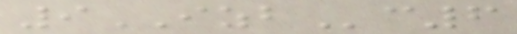9IZBc6
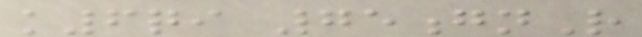k6qi 75gnR
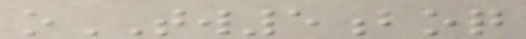oTW5boq
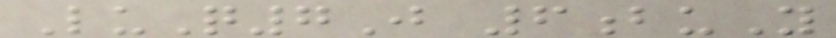LuQ7J 6buY
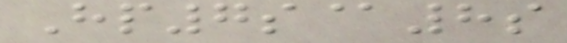Hp7s@8s
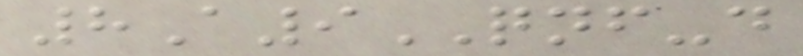8A9QNF-d
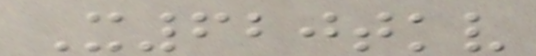X620tkv
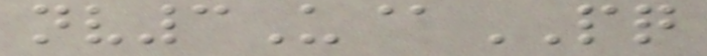nv3U@PQ
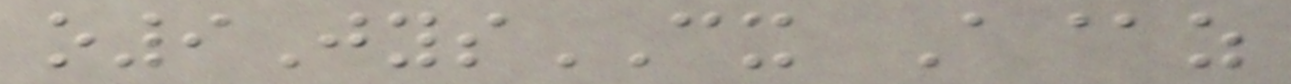o9JysCX A@z
